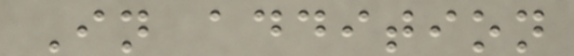In addition
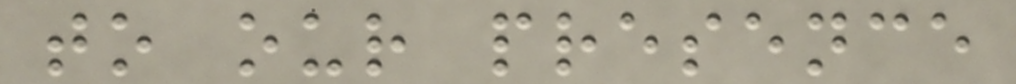to our presence
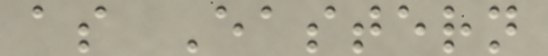as Eastern
